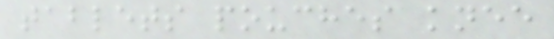tablets pouches knee
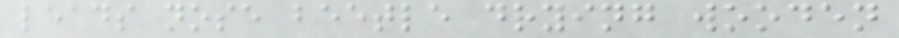leads nose beetle drying wooden
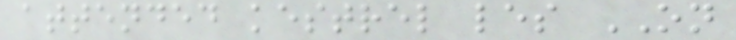attended kestrel les ON
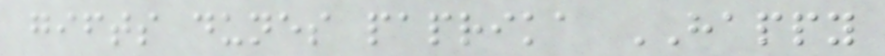gifts dunes paprika HAPPY
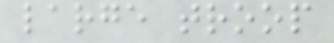large troop
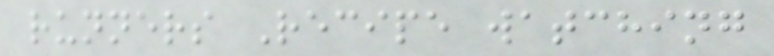runners Recipe watching
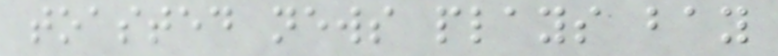toasted news plays bay
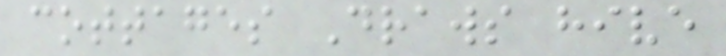cottages Draws hive
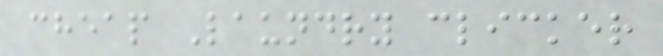cheap Laundry clicker
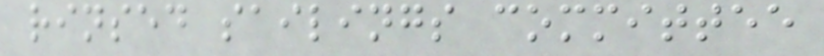rinsed sailings committee
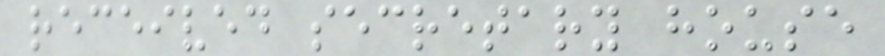received secretary house
